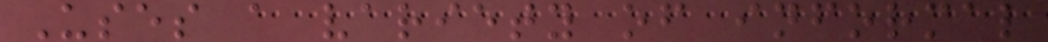Uses a variety of informal
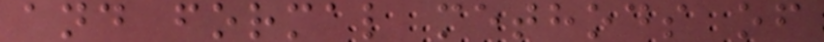and formal methods of
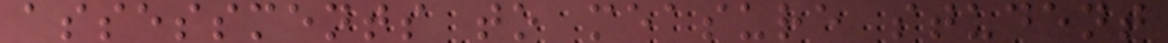assessments to measure student
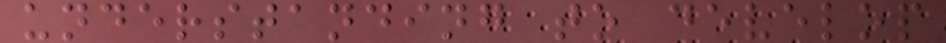understanding to develop
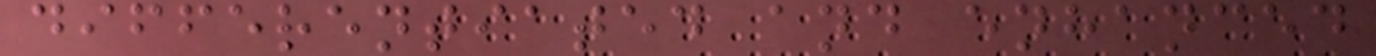differentiated and enhanced
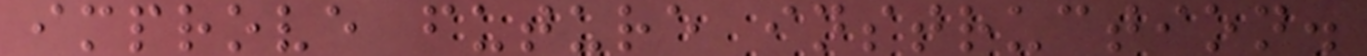improve future instruction.
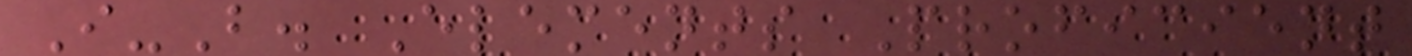I-B. Elements Proficient
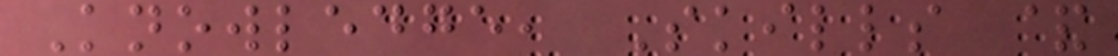Knowledge, Skills &
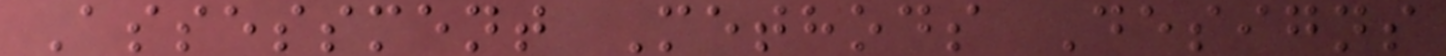Assessment Methods Designs
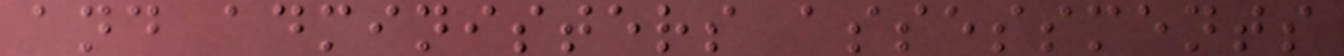and administers assessments
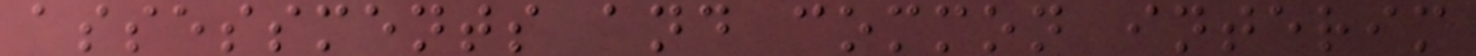assessments and common interim
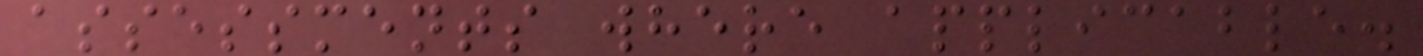assessments where applicable.
